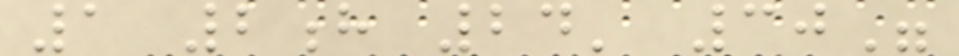1 2h 24' 30"
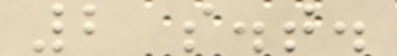2 s.t.
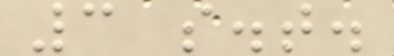3 s.t.
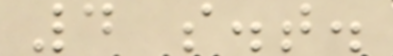4 s.t.
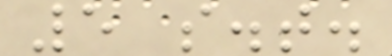5 s.t.
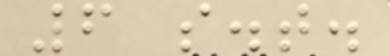6 s.t.
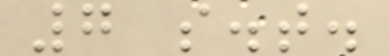7 s.t.
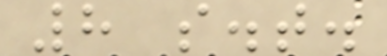8 s.t.
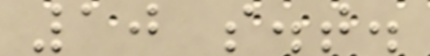10 s.t.
